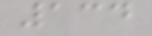134
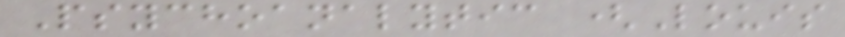Psychoanalytic (Louis
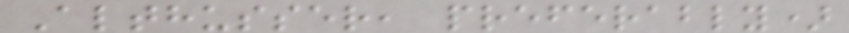Althusser, preferably)
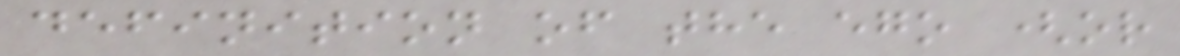definition of the ego (or
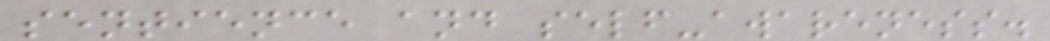sentience and self-awareness.
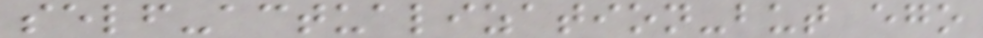self-actualization-but ego
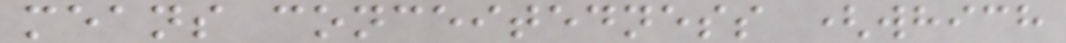means conceitedness (which
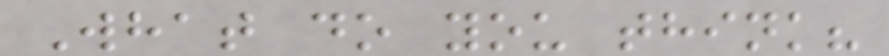What do you think?
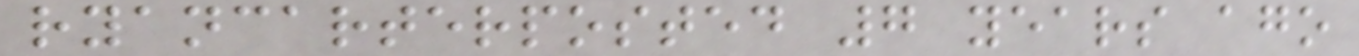ryancarterposted 7 years ago
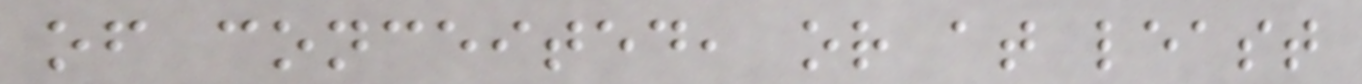of conceited, or at least
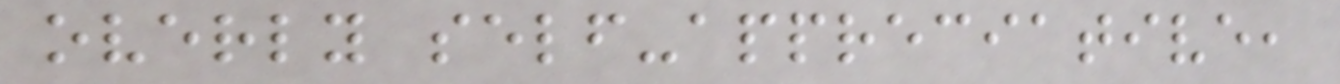overly self-appreciative,
